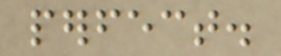perfect.
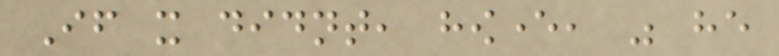If it didnt, however, was he
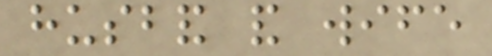husband and wife
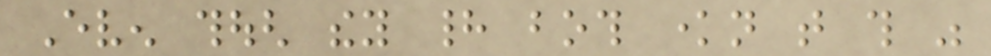Even though they had both known that this was
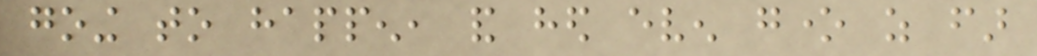going to happen, and hed even gone as far
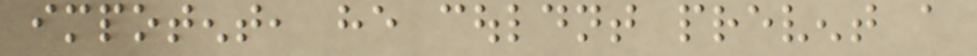impotent, he couldnt prevent a
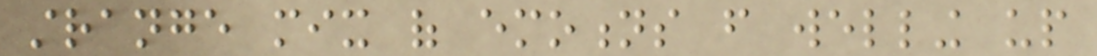strange mix of emotions from welling up
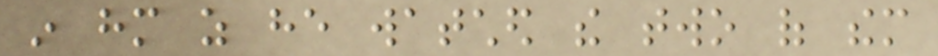in him as he watched the two of them
